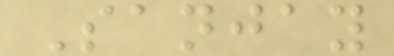Sanjay
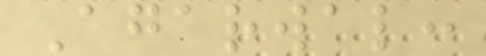Agarwal:
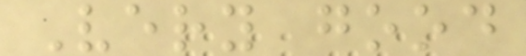Very good
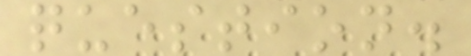question.
